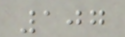107
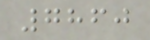7860
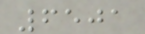6501
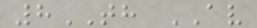8TH AV
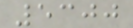5300
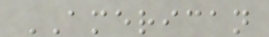AMERICAN
